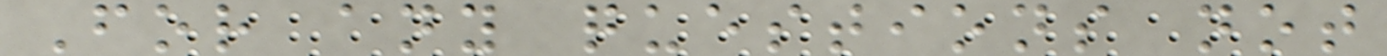For any questions not
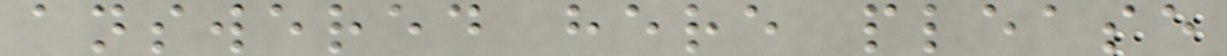answered here please
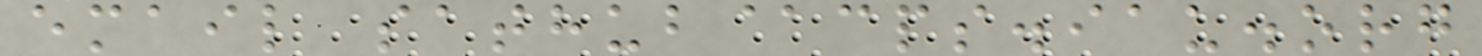email sathub@cps.iau.org
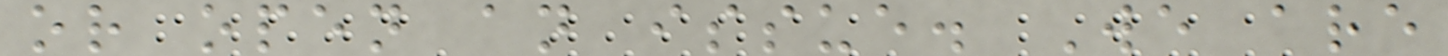or open an issue. We are
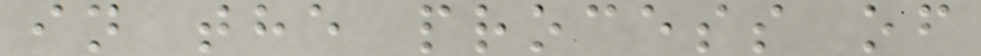in the process of
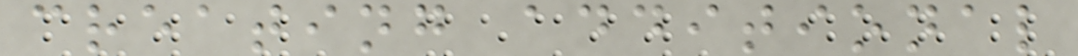creating additional
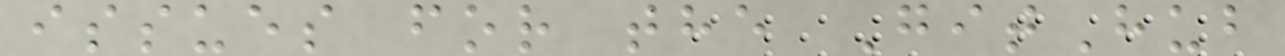issues for the GitHub
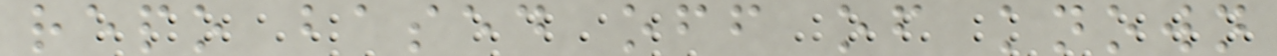repo based off of known
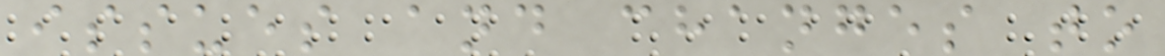issues and changes to
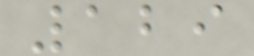129
